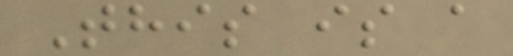This is a
